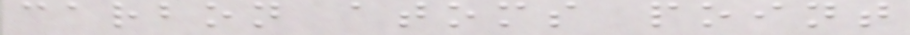carbon atoms point
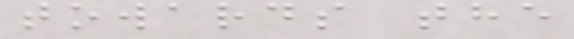towards the
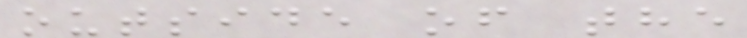outside of the
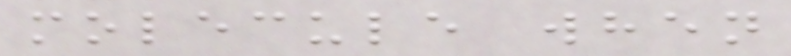molecule when
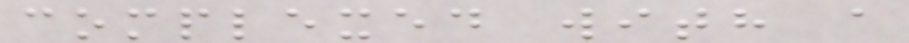complexed with a
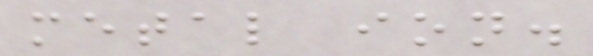metal ion.
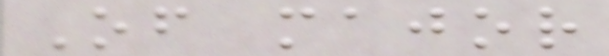Of major
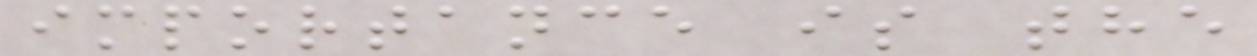importance is the
